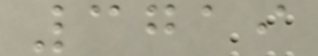3719
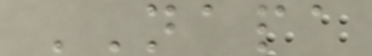NAPA
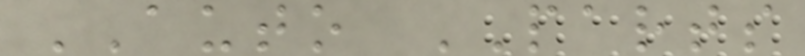AUTO PARTS
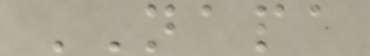NAPA
